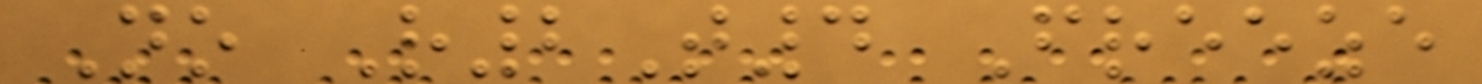No R2T4 Freeze
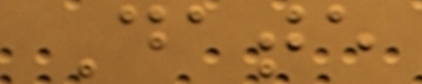Date
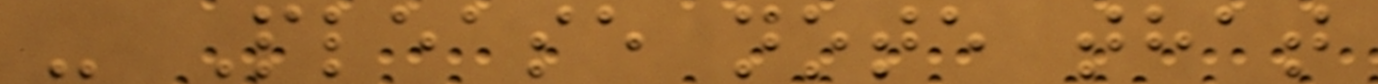- Please note that
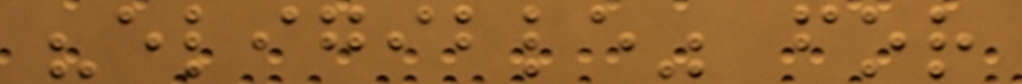"eligible" for
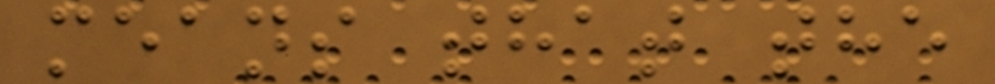means that the
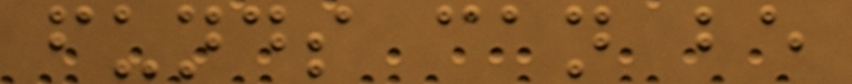funds can be
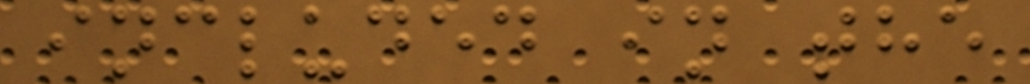included in the
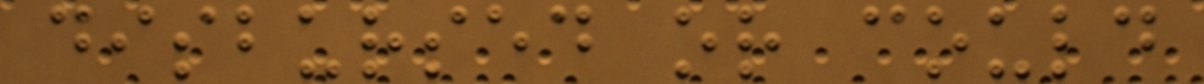disbursed or could
